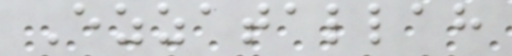Ezzatallah
